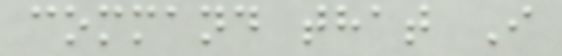command that I
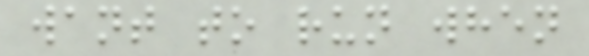want to run when
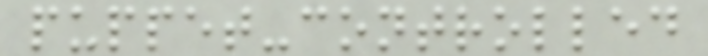puppet-controlled
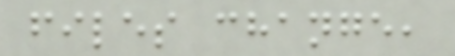files change,
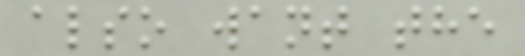also want the
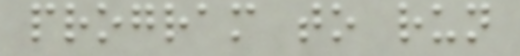program to run
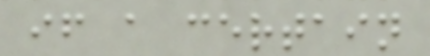if a certain
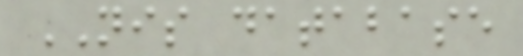NIS database
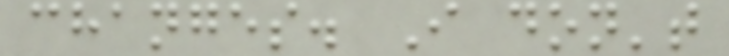changes. I don't
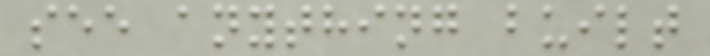see anything built
